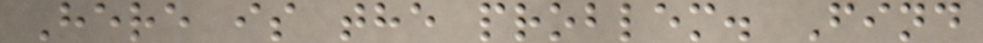Here is the problem. Find
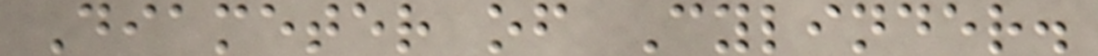Diameter of Cylinder.
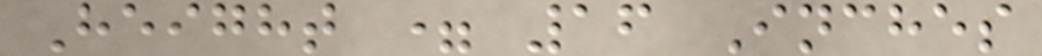Height = 16 Inches
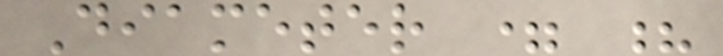Diameter = ?
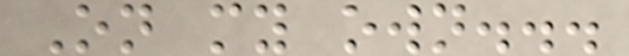On my own...
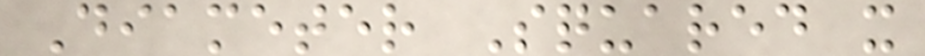Diameter Squared x
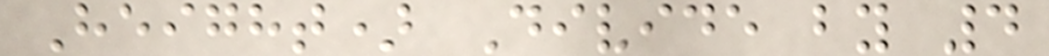Height) Divide by 4
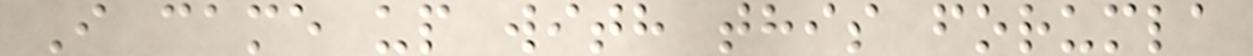I came up with this forumla
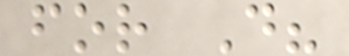for D?
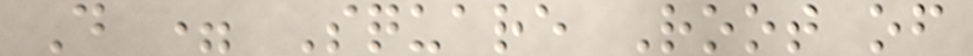D = Square Root of
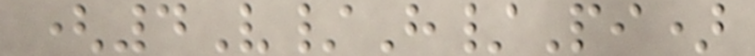(4V/H/Pi)
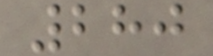280
